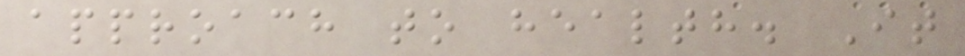approach to health. It
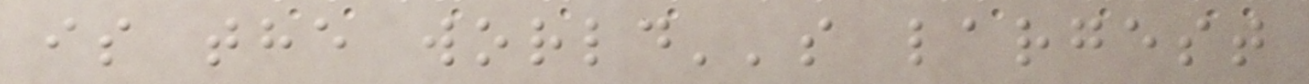is the world''s largest
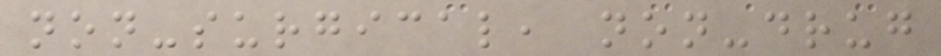non-surgical, non-drug
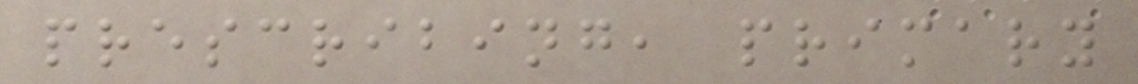prescribing, primary
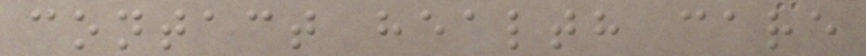contact health care
